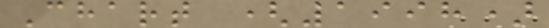Chart (1998)
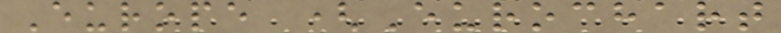Europe (Eurochart
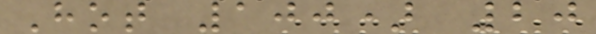Hot 100) 20
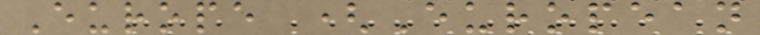Europe (European
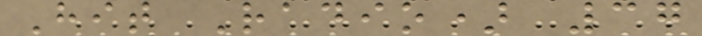Hit Radio) 37
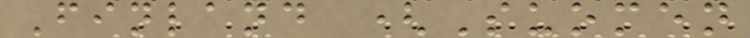Finland (Suomen
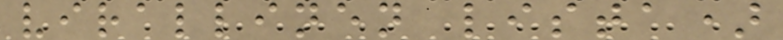virallinen lista)
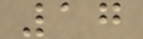17
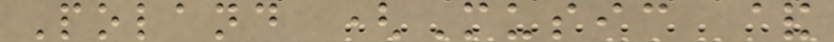Poland (Music &
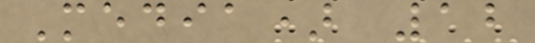Media) 12
